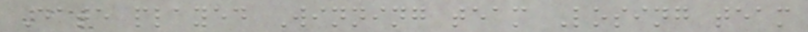Date played Winning team Losing team
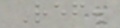Ref.
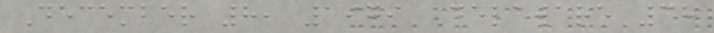December 8, 1979 Delaware 38
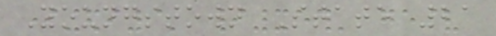Youngstown State 21
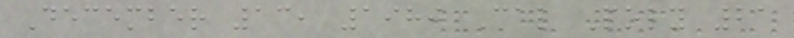December 13, 1980 Cal Poly 21
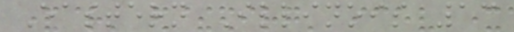Eastern Illinois 13
